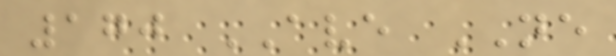170 AVE NE
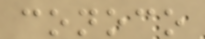conoco
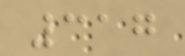317
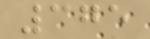375
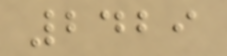2429
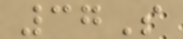37S
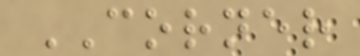CORNER
